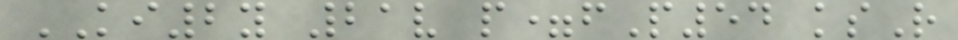KI2y 21v p=fP54 ksR
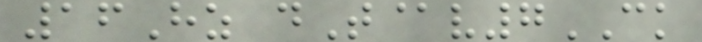16Hz dT@v7CK
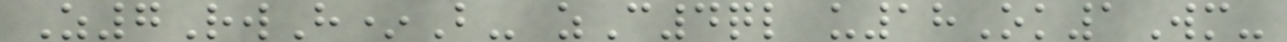Z7RwH*B- zC4ql u18Ok1Wm-
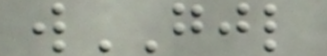wGJL
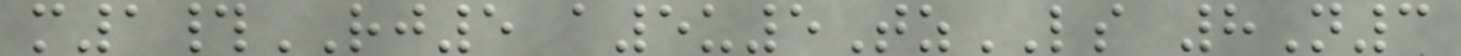m1#RJ5 a5u5TzLS 8N3
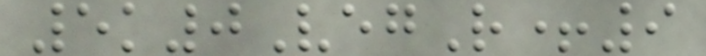5k0VegR+9
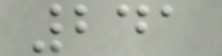241
